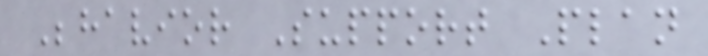Behavior Support Plan
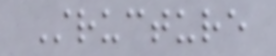Structure
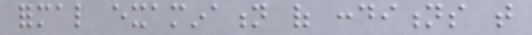formal examination of conditions that
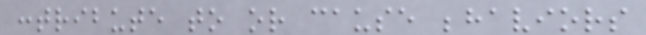contribute to or cause behaviors
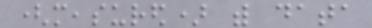(measured) with data
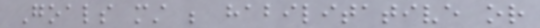Goals must be habilitative or
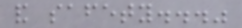and safety..."
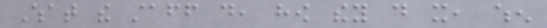What the staff do, how they do it, when
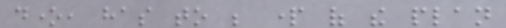done, has to be part of the plan
